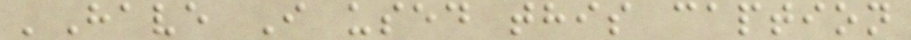'Have I used this caption
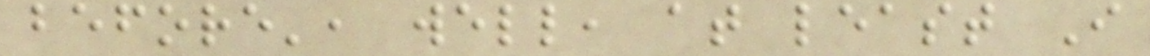before', well, at least I
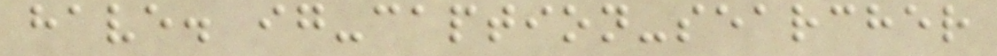have. ig-caption-searcher
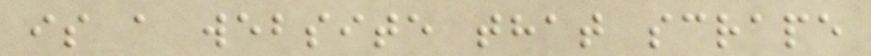is a website that scrape
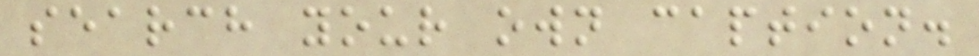search your own caption.
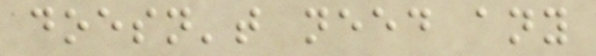doesn't need any
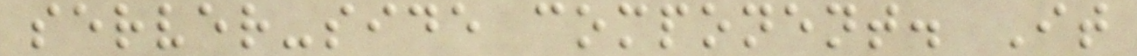server-side component. It
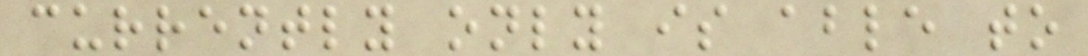currently only is able to
